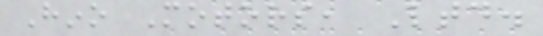Hino Motors, Ltd.
